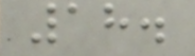18.
